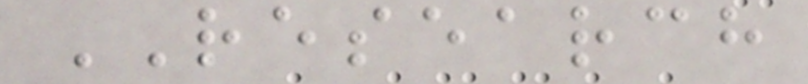RESEARCH
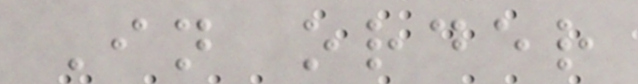In order
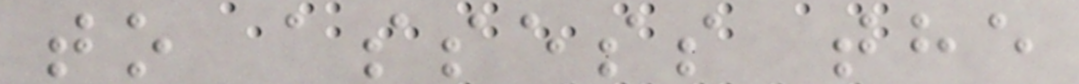to assess the
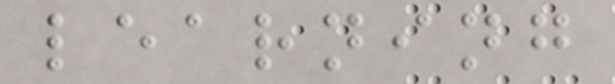learning
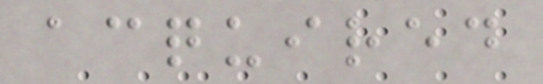acquired
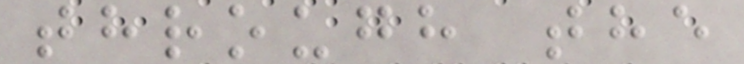through the
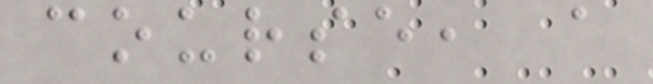course, a
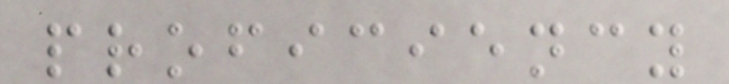proficiency
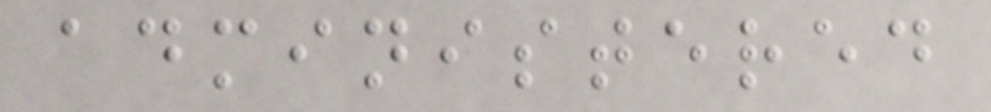administered
